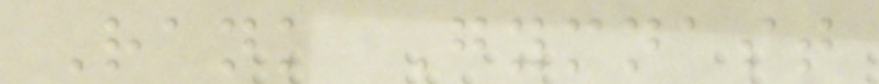Rank Gymnast
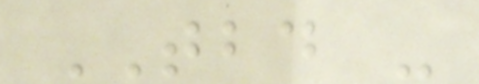TBD -
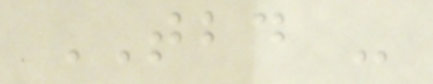TBD -
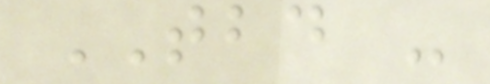TBD -
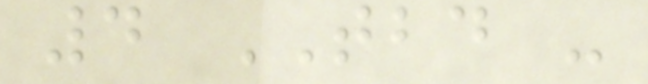4 TBD -
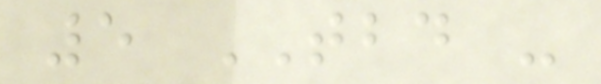5 TBD -
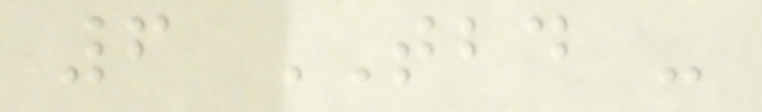6 TBD -
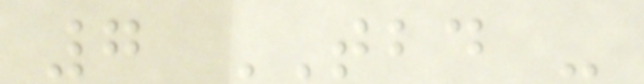7 TBD -
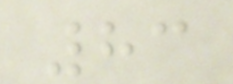83
